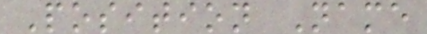Position Name
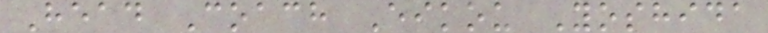Head Coach Eikou Yoshida
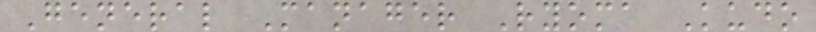General Manager Ryoma Kudo
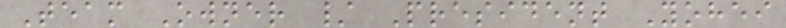Team Owner / President Yohei
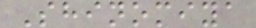Shinomiya
